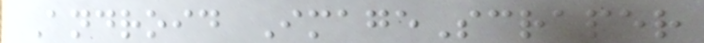Android ImageScraper
